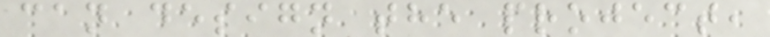can design the project,
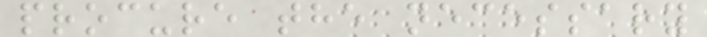procure the necessary
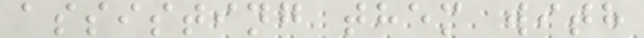assisting them with
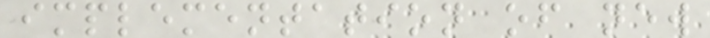implementation of new
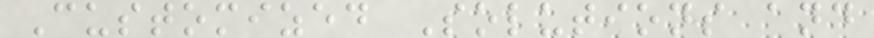Customized Solutions and
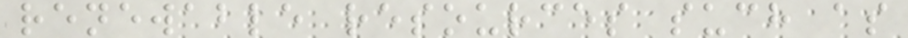renewable resources such as
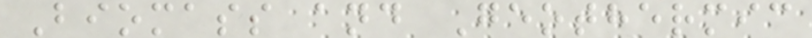Biomass and Geothermic
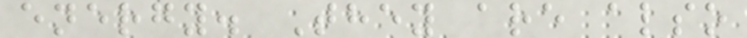energy. They are also
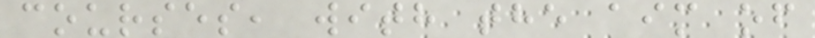courses, with the aim of
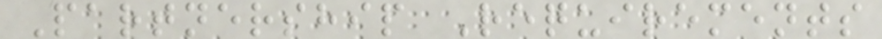Partnership Requirements
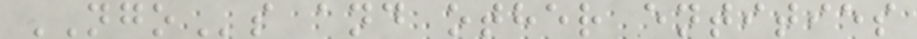NGOs and other entities
